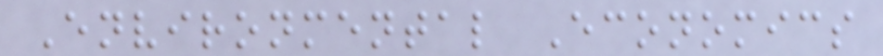Environmental Economics
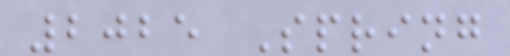2025 Spring
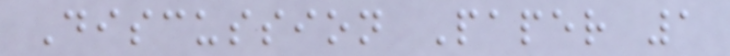Discussion Paper 1
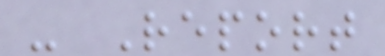- Report
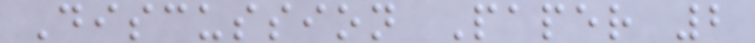Discussion Paper 2
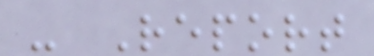- Report
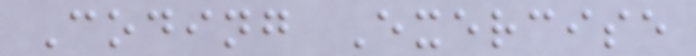Coding Exercise
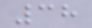38
